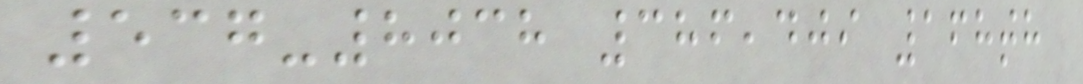537-8038 386,409 168th
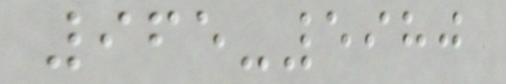965-5980
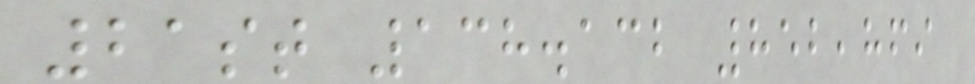21st 138.132 852,869
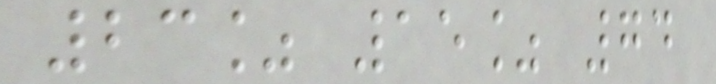23% 15% 74
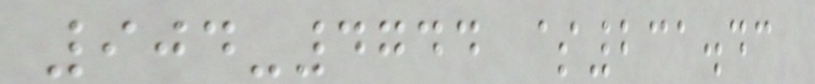904-4744 $231.43
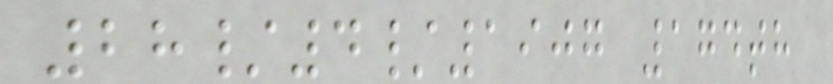28/4/1907 174th
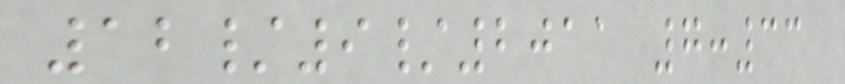12/9/2011 7:33
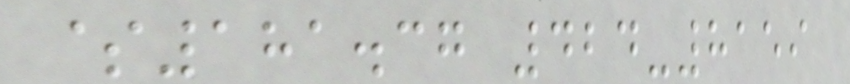$181.37 424-8159
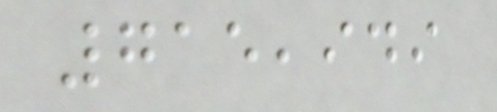715,949
